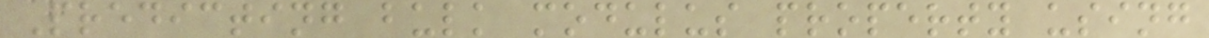Predicting bulk modulus property using
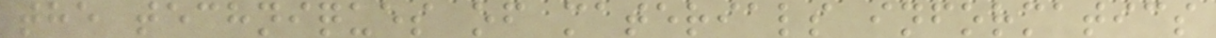the techniques of materials informatics
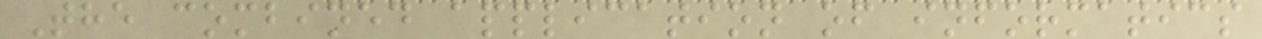The combined application of informatics
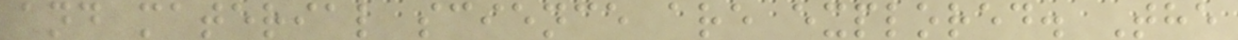and material science are explored. The
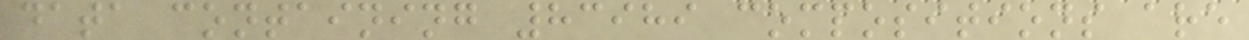data containing 83989 compositions are
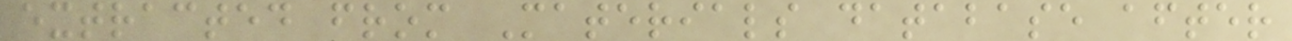extracted from Materials database after
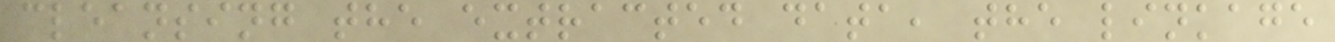cleansing the extracted data, the linkage
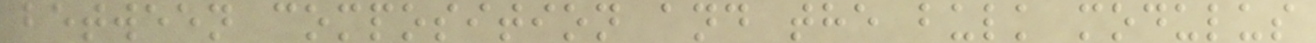between composition and the bulk modulus
